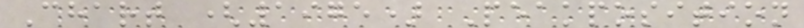Chart (1975) Peakposition
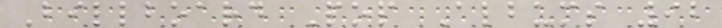Billboard Pop Albums 92
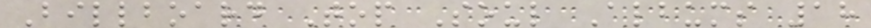Billboard Top Soul Albums 18
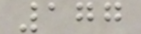177
